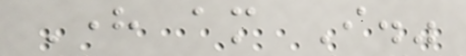Here am I."
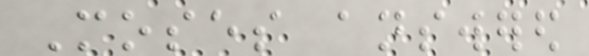Moses answered
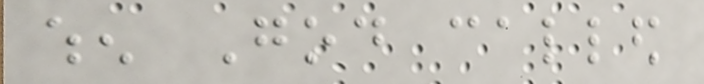when God called
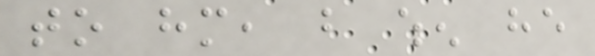to him, but when he
